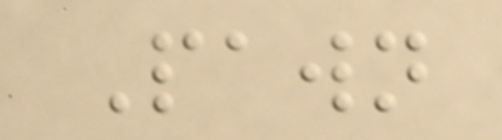Pawn
